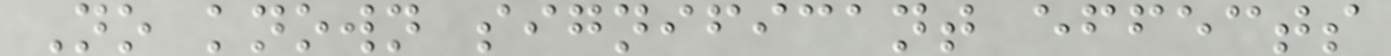No known significant effects
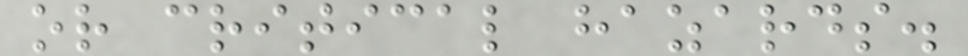or critical hazards.
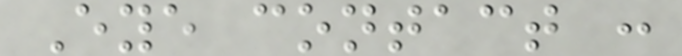Eye contact :
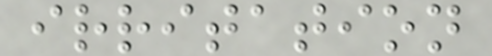irritation
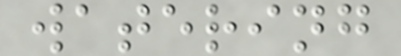watering
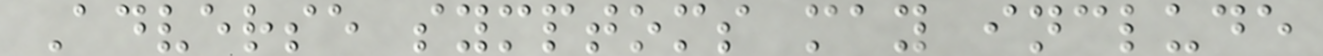Adverse symptoms may include
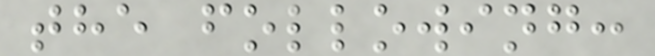the following:
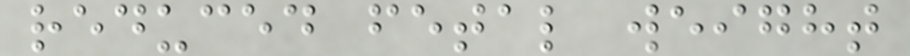reduced fetal weight
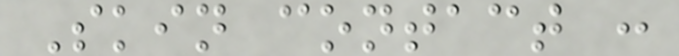Skin contact :
